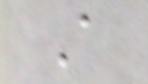A
